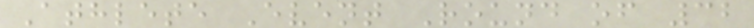Athlete Event Round of 32
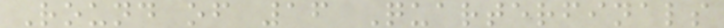Round of 16 Quarterfinals
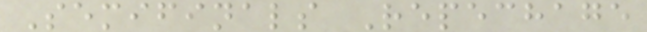Semifinals Repechage
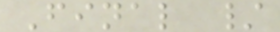Final /
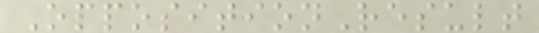OppositionResult
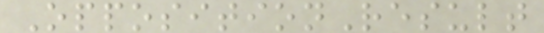OppositionResult
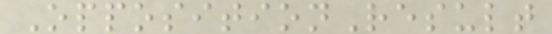OppositionResult
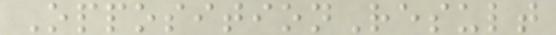OppositionResult
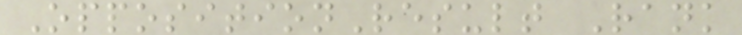OppositionResult Rank
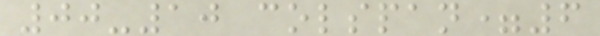00-10 colspan=6
